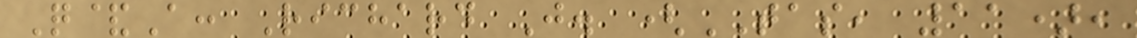Q&A: Richard J. (TAS, 11),
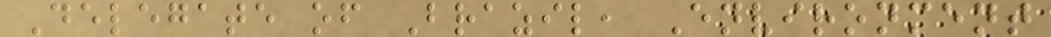Delegate of Brazil, Environment
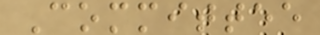Committee
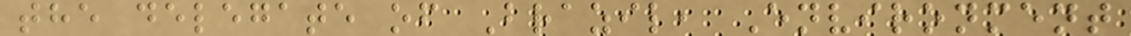the delegate of Brazil, Environment
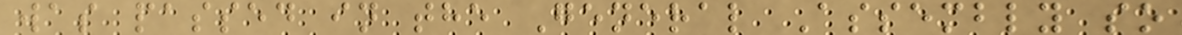was passed in the General Assembly so
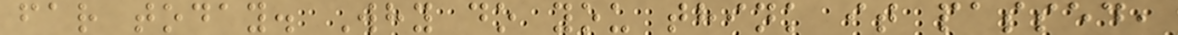far today. Why do you think it passed,
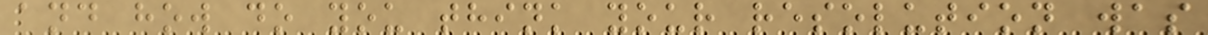and how do you think your resolution was
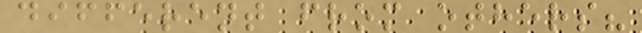different from others?
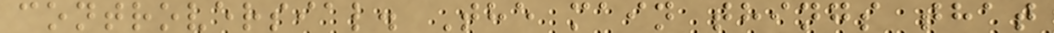controversial. The main things that
